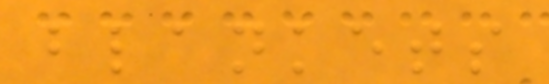blankets
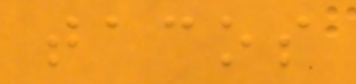tacos
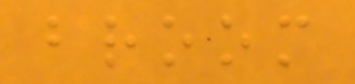broom
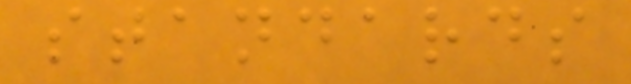standards
